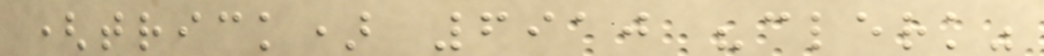(trick) 6910 "clerk"
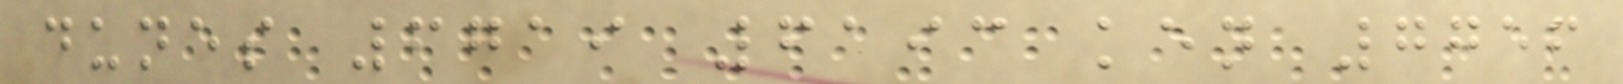dunes 6719 6193 ken 7756
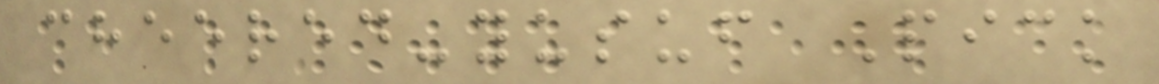cheered-yusuf Pick
